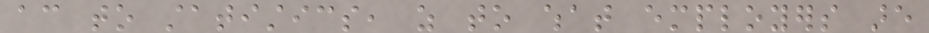according to statistics, as to what employers are
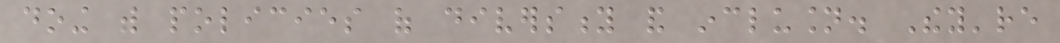doing with policies of diversity and inclusion. They're
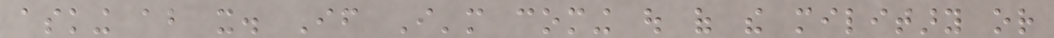asking about it. If I'm coming out of the military or
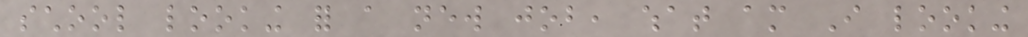school looking for a new job, what am I looking
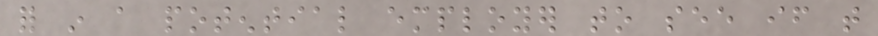for in a potential employer to see if that
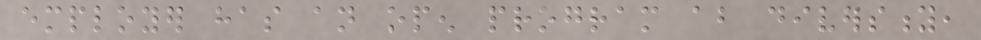employer has an open program about diversity,
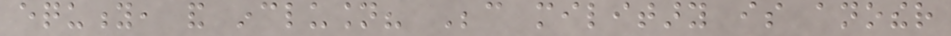equity, and inclusion? Because military is another
